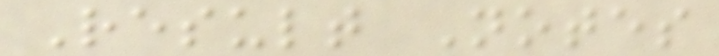Result Notes
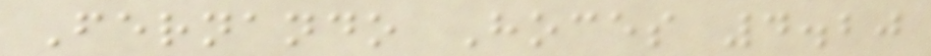Fernando Hoces 4.20
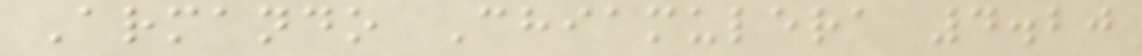Armando Chiamulera 4.20
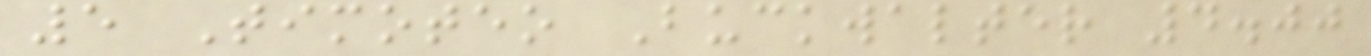5 Timoteo Buckwalter 4.00
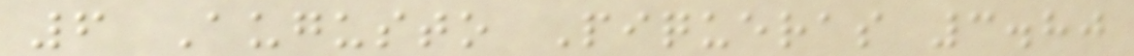6 Augusto Piqueras 3.80
